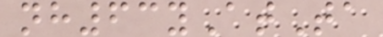nh63yAtTa
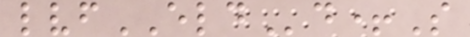lvfELDd+S
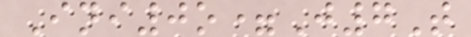Ini0o=J7T
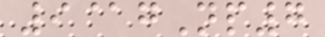9@gNp7
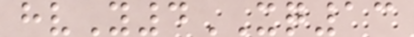hvY4XQ13
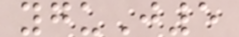yguJ5
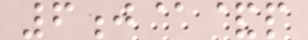6j@&p
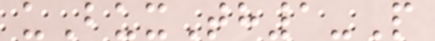uBuxTh1-P
